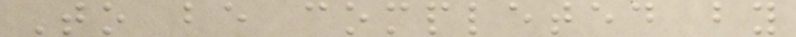To be completed by
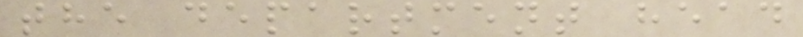the department head
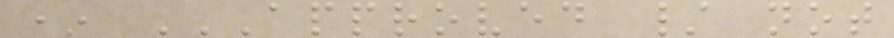* APPROVED / NOT
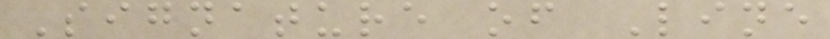Signature of Line
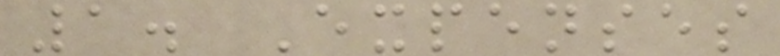1. Expenses
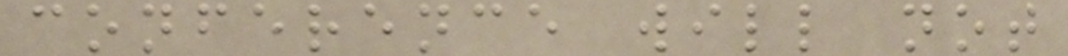conference will not
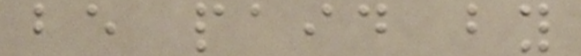be paid by
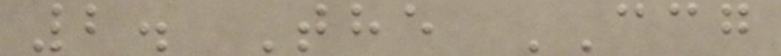2. The CCG
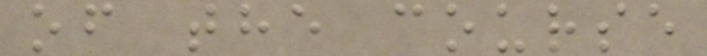of the course
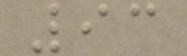93
